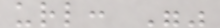url: ""
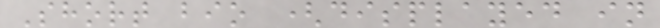Short bio (displayed in
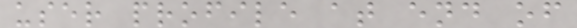user profile at end of
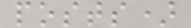posts)
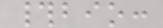#bio:
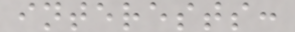interests:
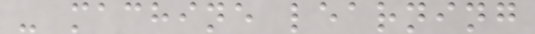- machine learning
